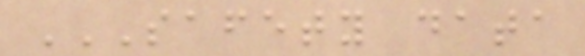SAFETY DATA
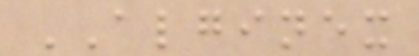ALGINEX
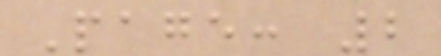Page: 2
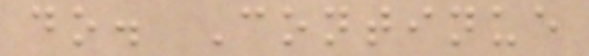do. Continue
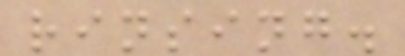rinsing.
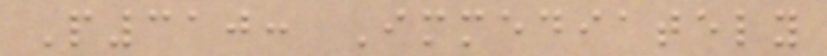P310: Immediately
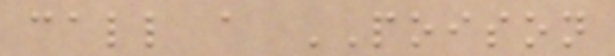call a POISON
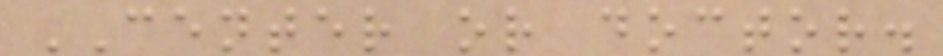CENTER or doctor.
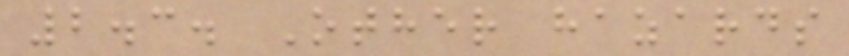2.3. Other hazards
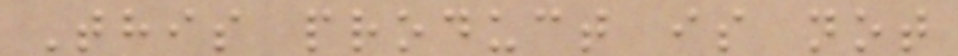This product is not
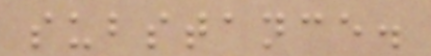substance.
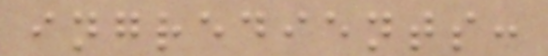ingredients:
